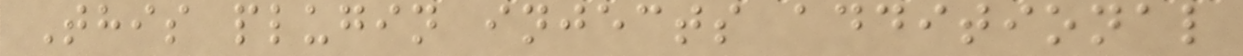This plugin injects additional
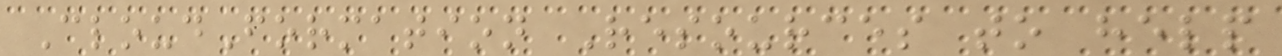CloudFormation Resources to help
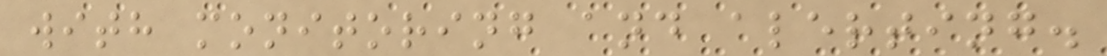with monitoring and alerting.
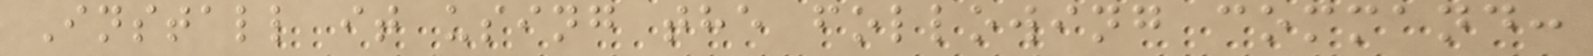Install it using the following command:
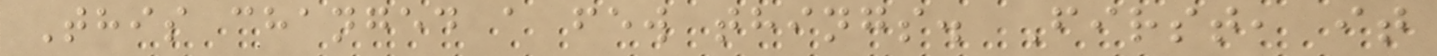This changed a few things. First, it
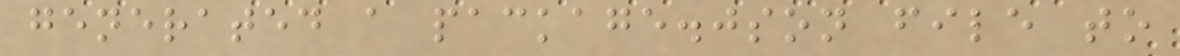generated a package.json file to
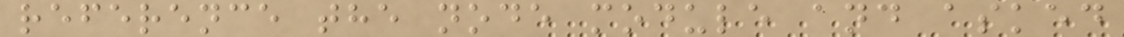reference the node module and asked
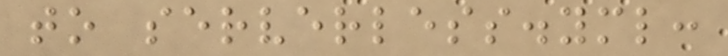to serverless.yml:
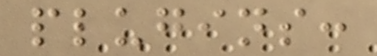plugins:
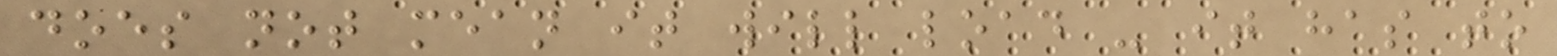does not mean it will load - it has to
